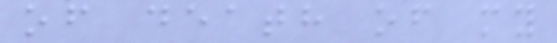of death of my
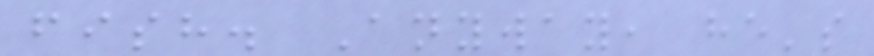fish. Anyway, he's
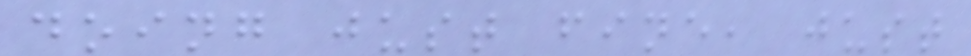doing just fine, just
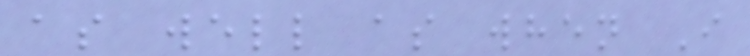as well as when I
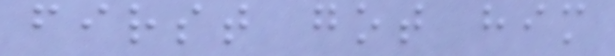first got him
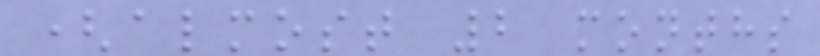(almost 2 months
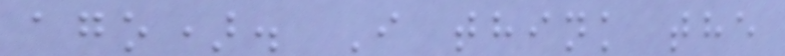ago). I think the
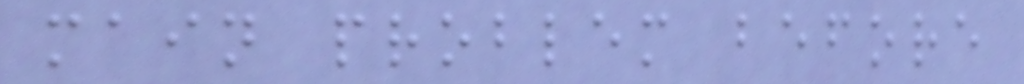main problem before
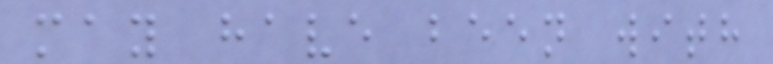may have been with
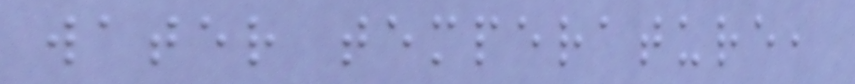water temperature,
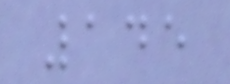145
